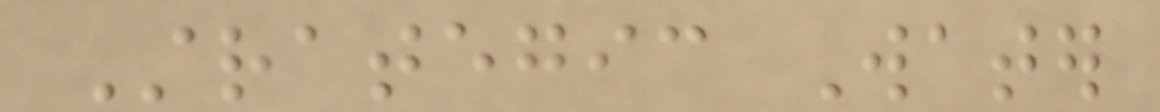Strategic Water
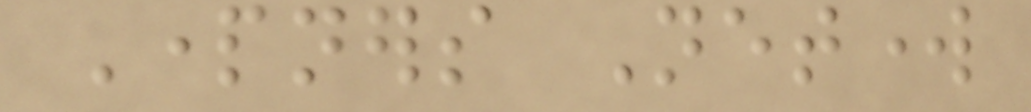Partners Network
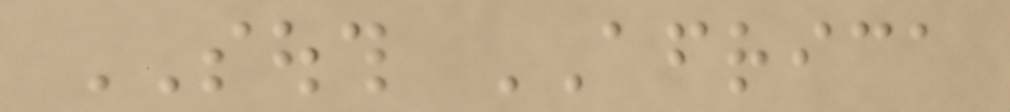SOUTH AFRICA
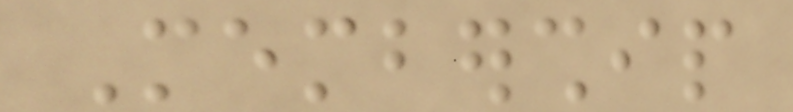Membership
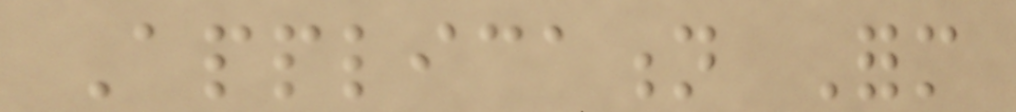Application Form
